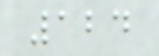124
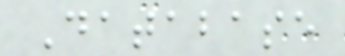Database
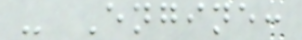- Engine:
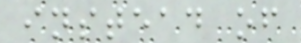instead of
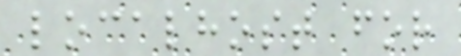localhost for
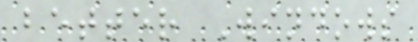better Windows
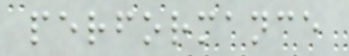performance
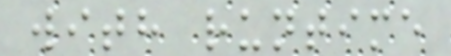with runtime
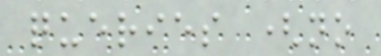queries (no
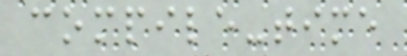compile-time
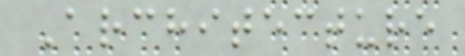Architecture
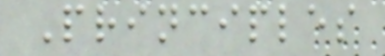Principles
